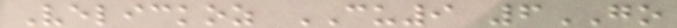Velickoz CU9 6GO
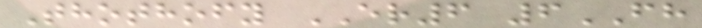Thothofy ER6 6FH
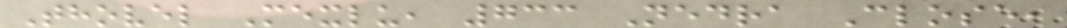Thovel Mexlu, 733 Nedra Close,
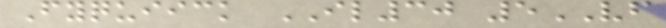Fyquiick IL30 5VF
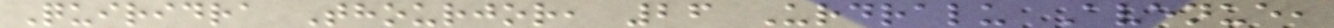Quiridra Thourjor, 26 Urdralu Avenue,
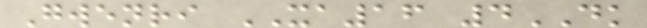Gwenri XA16 4DK
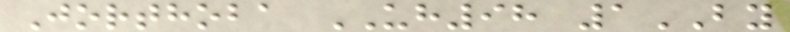Jorthoba UH98 1BY
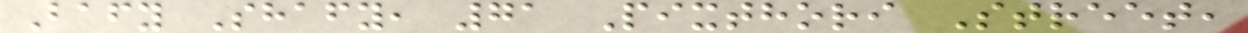Bafy Shafy, 71 Pixthori Street,
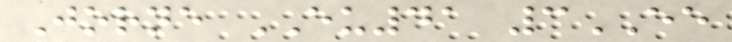Jorne EU41 3EE
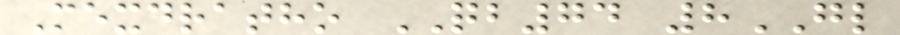Mexdratho QB74 8GL
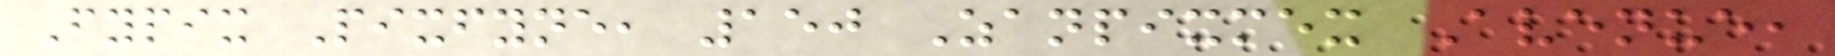Fypix Pixfyne, 150 Zanpixmex Avenue,
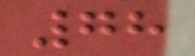78
